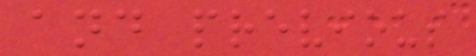and previous
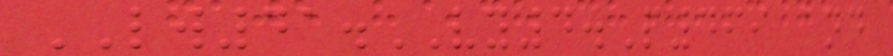LW41.VY4.P469 and
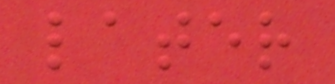later
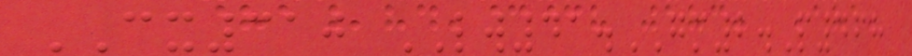CX310 LW41.GM2.P468
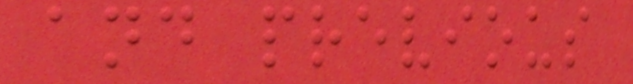and previous
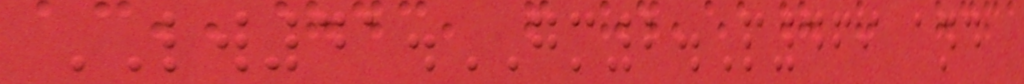LW41.GM2.P469 and
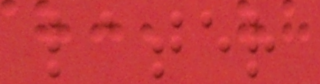later
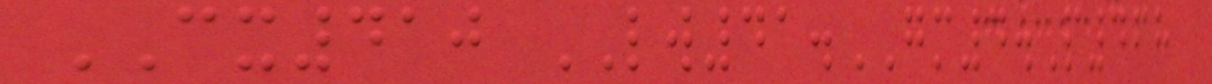CX410 LW41.GM4.P468
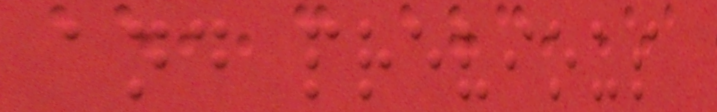and previous
